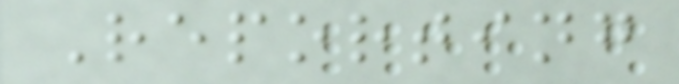Reporting
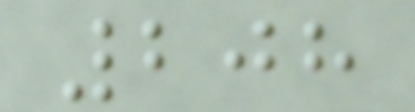208
